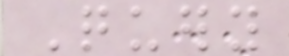Query
